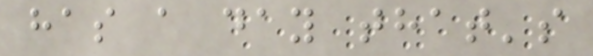has a day that's
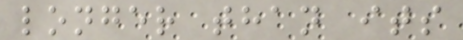longer than its
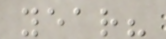year?
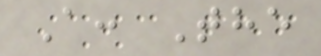A: The
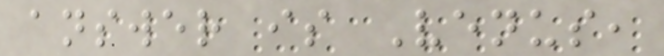answer is Venus,
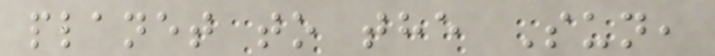planet to the Sun,
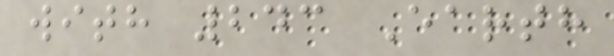with 243 Earth
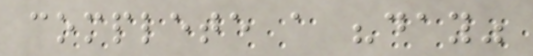complete a "day"
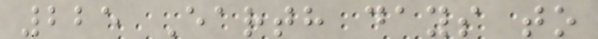225 Earth days to
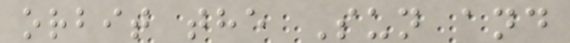orbit the Sun and
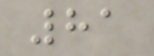81
